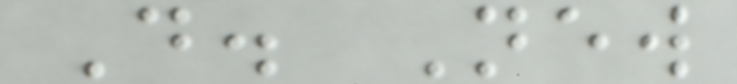D. New
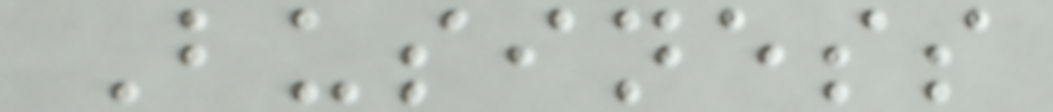Business
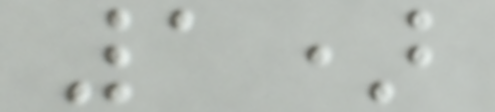1)
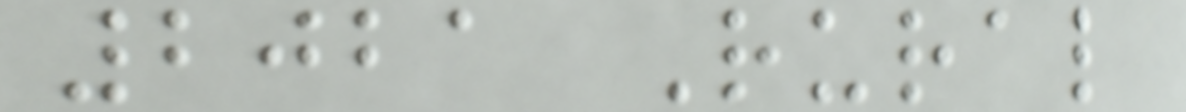2021 Rural
